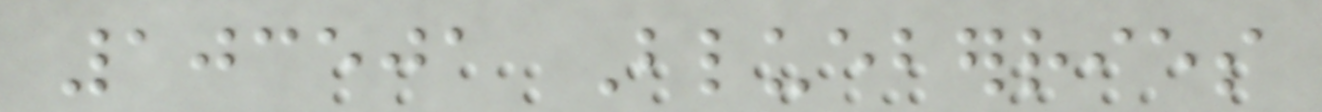103501 Blueberries
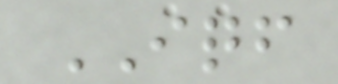IQF
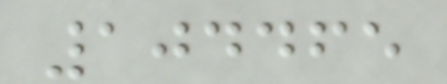104465
